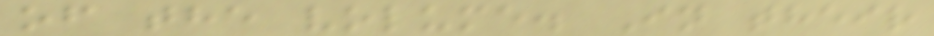of the volume. In their
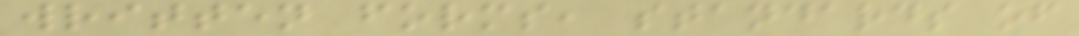written forms, standards of
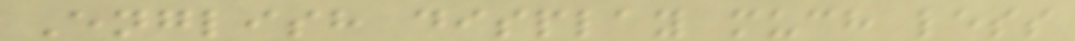English display much less
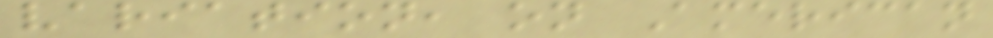variation, on American
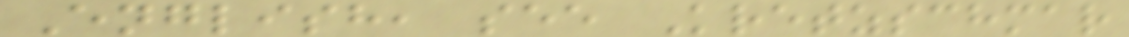English, see Kretzschmar
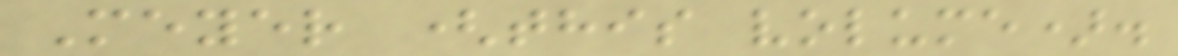Meyer (this volume).
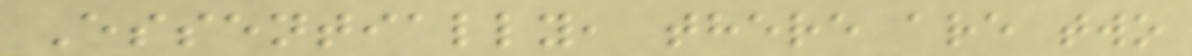Essentially, there are two
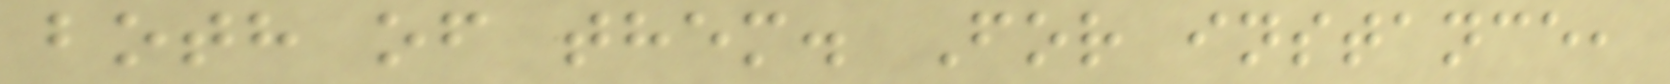both of them. For instance,
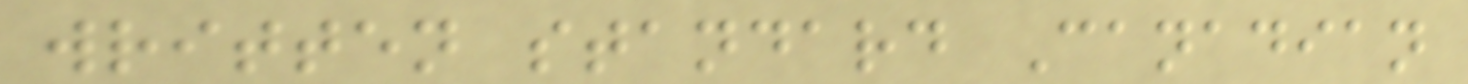written standard Canadian
